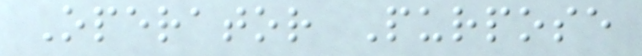Operator Purpose
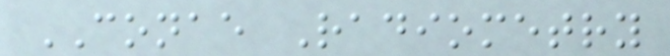CONAE Radiometry
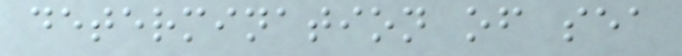determination of sea
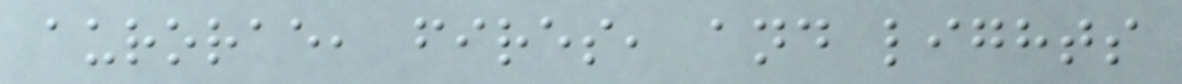aurorae, fires, and lights
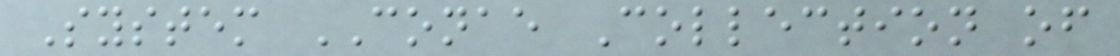System CONAE Collection of
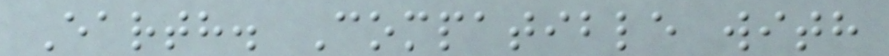Earth. Compatible with
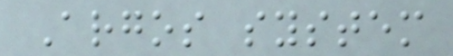Argos system
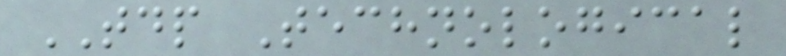TDP Technological
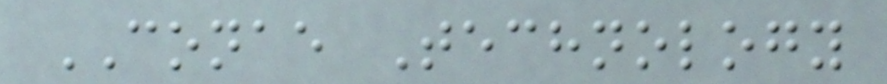CONAE Technology
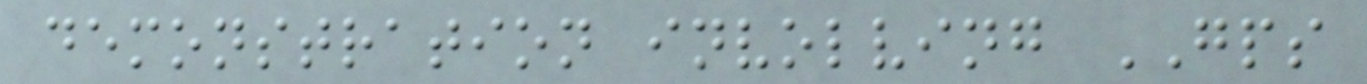demonstration involving GPS
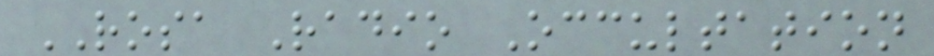ROSA Radio Occultation
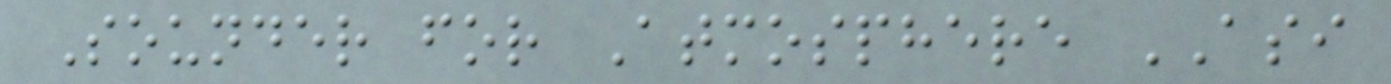Sounder for Atmosphere ASI
